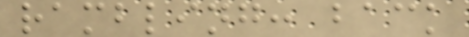rambling: back
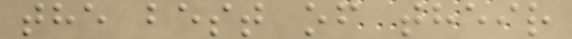the best of their
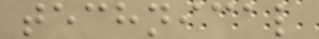technical
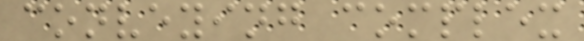conveying complex
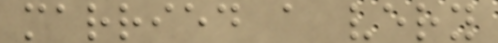married a very
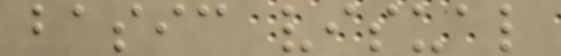basic visual
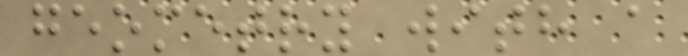geometry with a
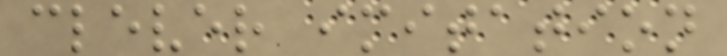clever imitation
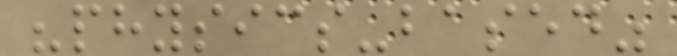"physics-based"
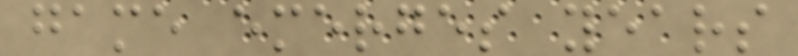game emerges years
